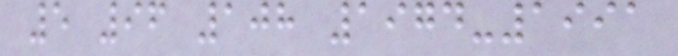5 96 108 1974-1991
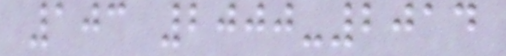103 2000-2014
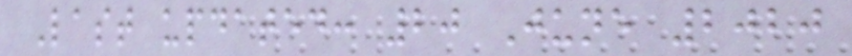Last updated: 20 June 2020
